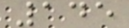145
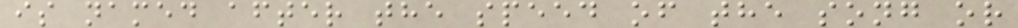is named after the speed of the song or
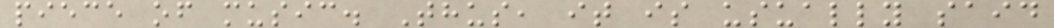piece of music. Thus, it is usually said
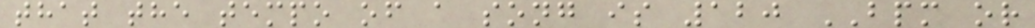that the tempo of a song is 120 BPM or
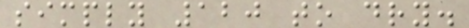simply 120 to dry.
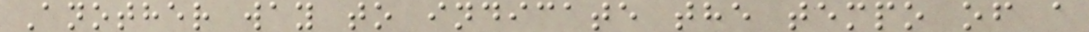Another way to indicate the tempo of a
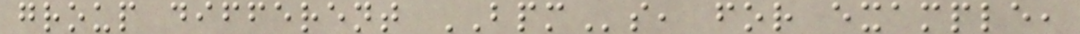group different BPMs, for example,
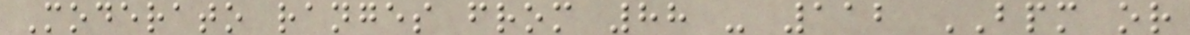Moderato ranges from 88 - 112 BPM or
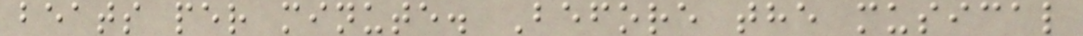beats per minute. Before the musical
